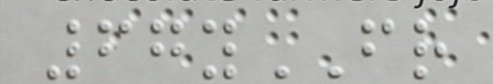67yFR
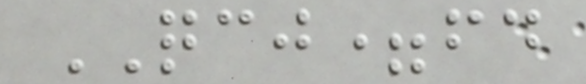QCJ=fd
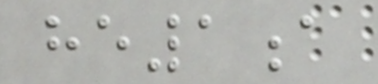he1a
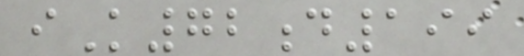iK72d199
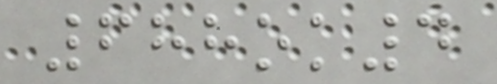688ok4
